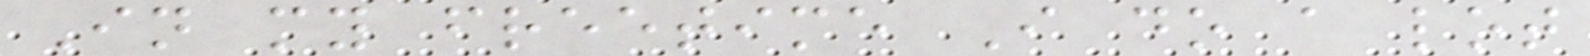In my freetime I do a lot
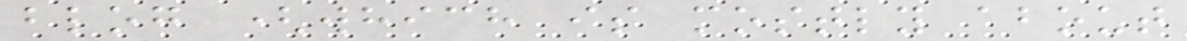blog (which is mostly about
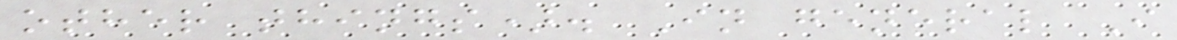other things). In general I
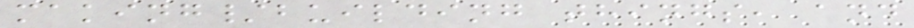making/building things, and
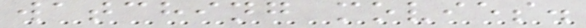watching movies.
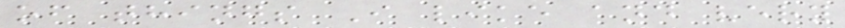of things I like and very
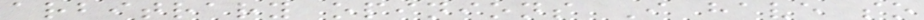arbitrary opinions I have so
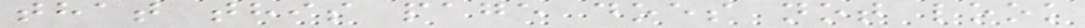that this page does not look
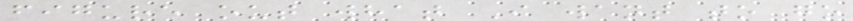figure out what I want to go
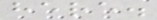here.
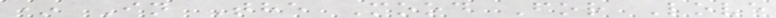* In The Mood For Love
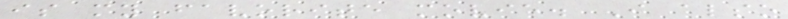is my favorite movie. I also
